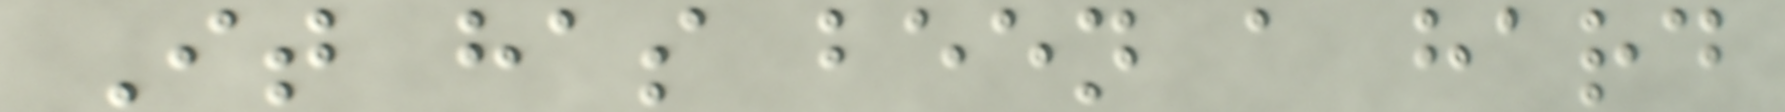It has been a hard
